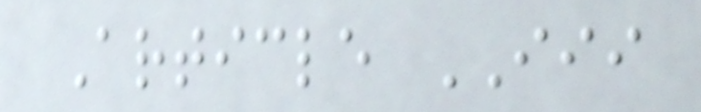Article III
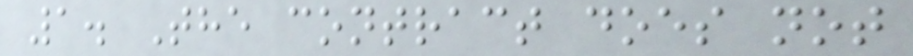1. The contract does not
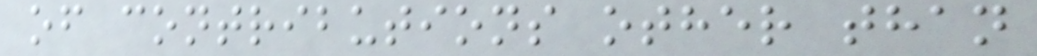of contributions other than
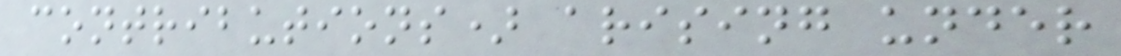contributions) arising under
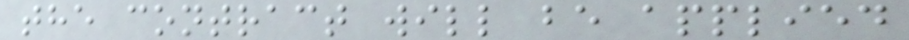the contract will be applied
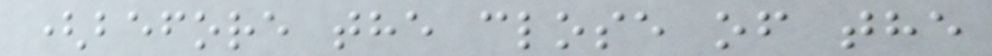(before the close of the
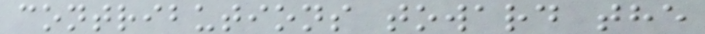contributions toward the
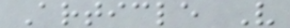Article V
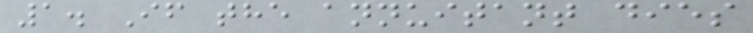1. If the annuitant dies
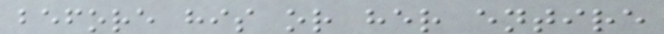before his or her entire
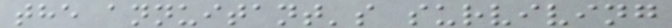the annuitant's surviving
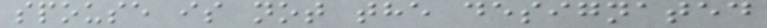spouse is not the designated
